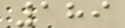189
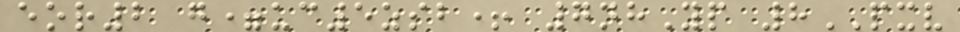eor2 g=uc5zsb+ 7nhYp 8PXV
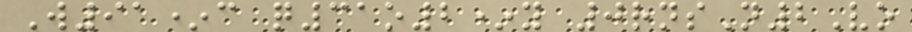W91*c q31o2*y 0rnsN2Vo
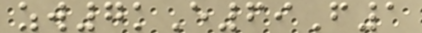zw7kE69F1
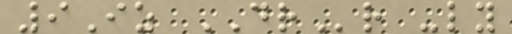9Iz DRr -ly
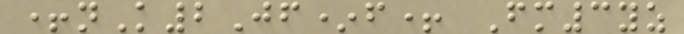+nK2Jf*f+ Fm3yz
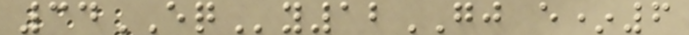34EQy12GJ e*6
